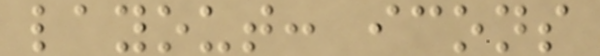layout: icons
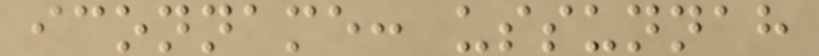iconname: ussunnah
